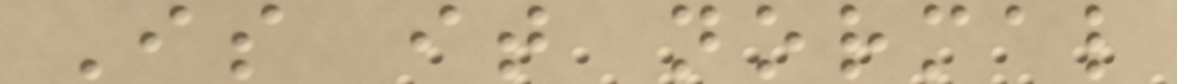Is it normal
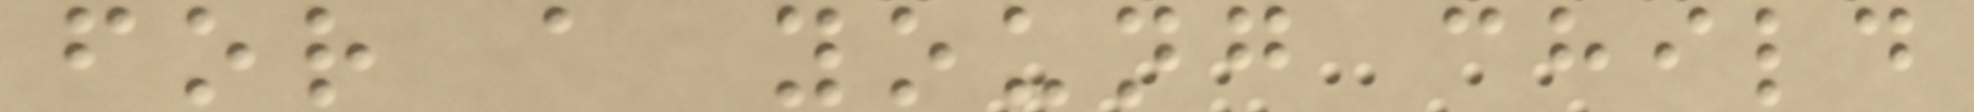for a young child
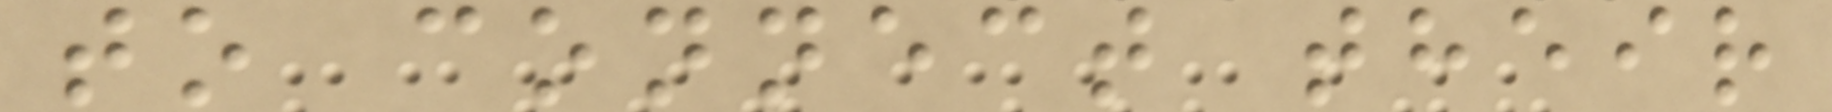to connect their
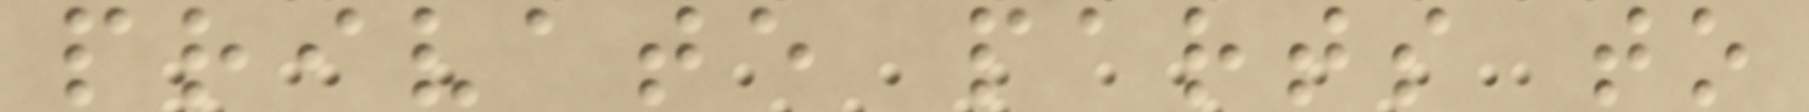private parts to
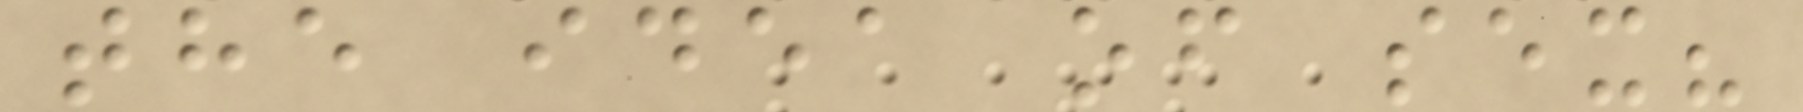the idea of sex?
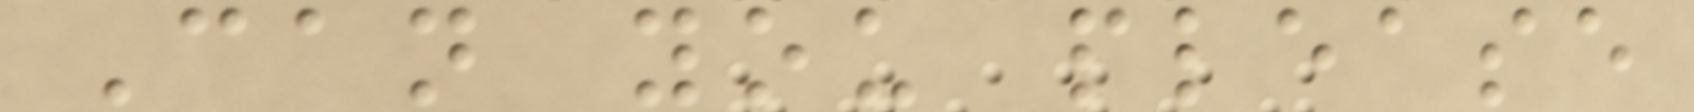Can you please
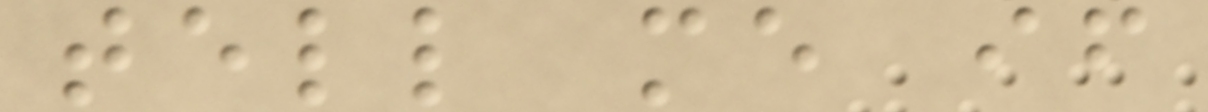tell me if
